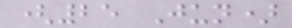(25 Jun)
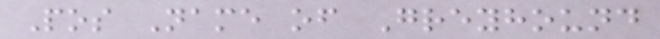Pos Name of Greyhound
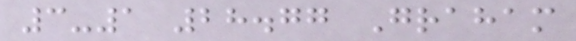3-1 28.77 Graham
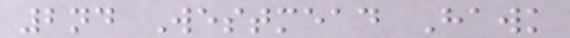2nd Westmead Hawk
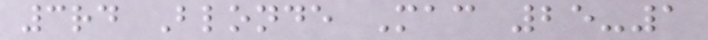3rd Blonde Mac 25-1
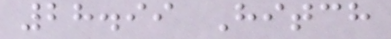28.99 Hitch
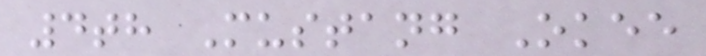4th Mustang Okee
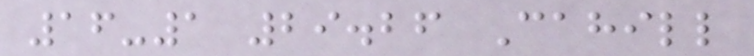16-1 29.26 Cahill
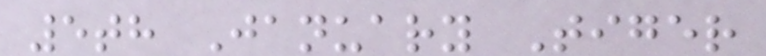5th January Tiger
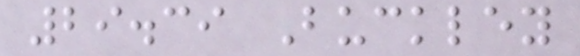29.39 Buckley
